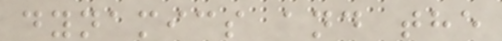dynamics and the
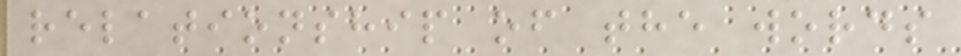relationship of the words
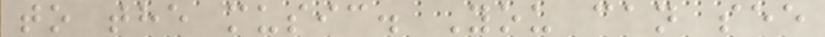to the music. You can see
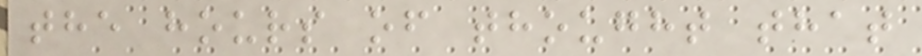the hours of thought that
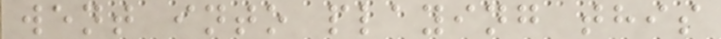went into playing this
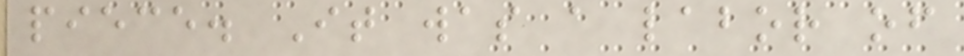piece. It was a labor of
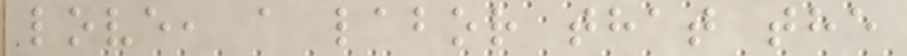love, a labor that the
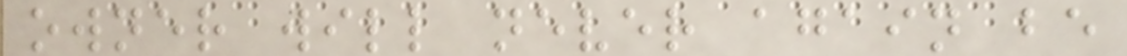owner will never again be
